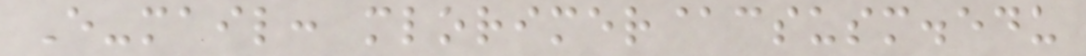E-mail: mlorimer@csusm.edu
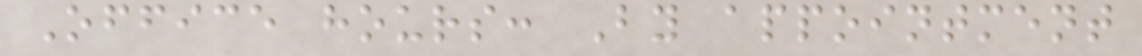Office hours: By appointment
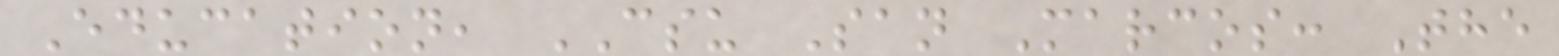Education, CSU San Marcos: The
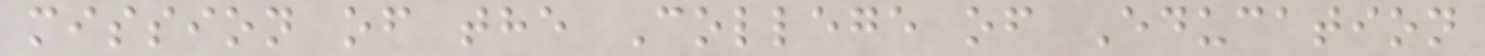mission of the College of Education
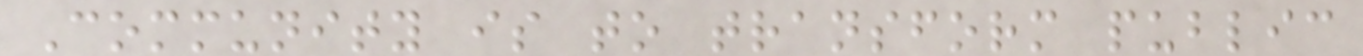Community is to transform public
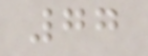77
